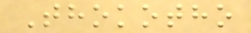Thokotho
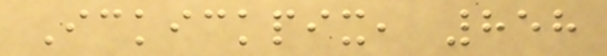Ickickpix, 858
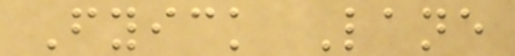Fyick Lane
